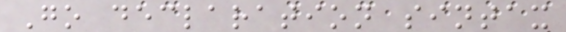Go declaration sintax
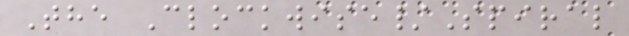The Clockwise/Spiral
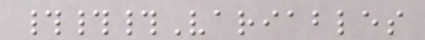###Variables
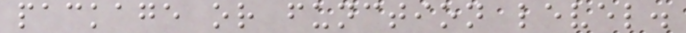package or function level.
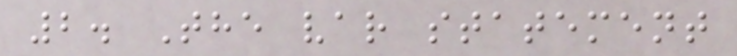2. The var statement
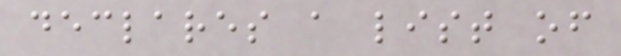declares a list of
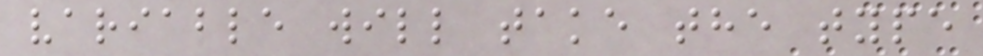variable will take the type
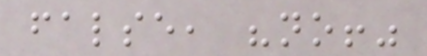false, "no!"
